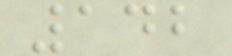142
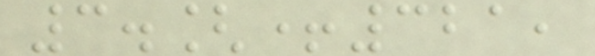3.[+321,
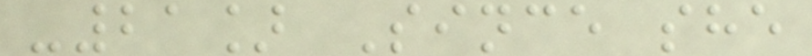-21] Since she
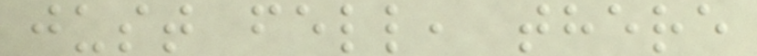just fell, there
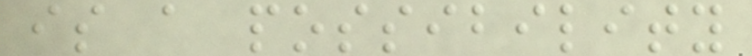is a possibility
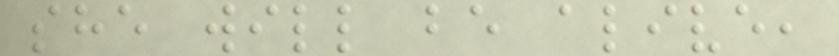she will be alive,
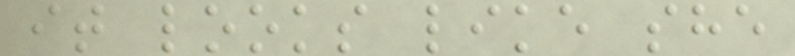it looks like she
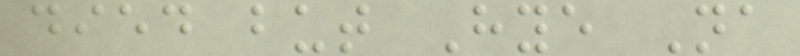died but Hye Na
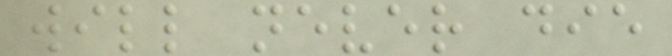will never die
